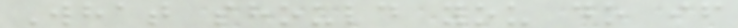What should you do if
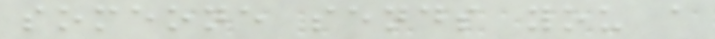someone sends you a
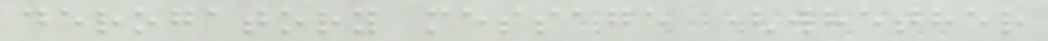derogatory message (whether
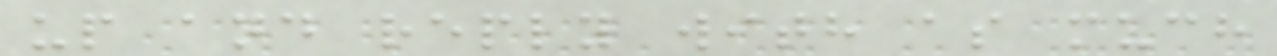up and reply with as much
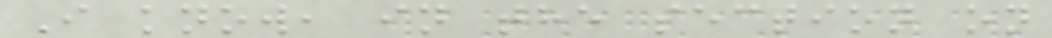I know, in the section on
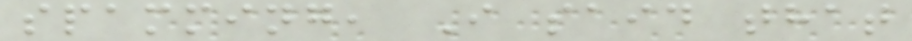spamming, I said that
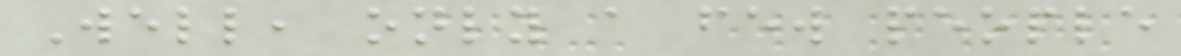Well, only a few people
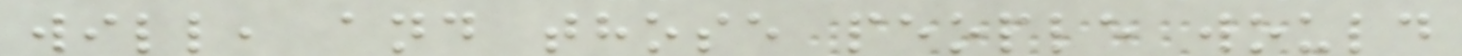will, and those people would
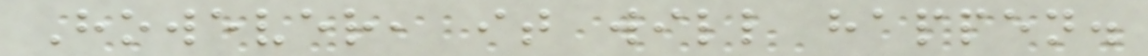However, it will happen.
